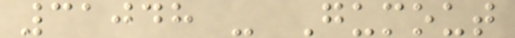31048 - Gumout
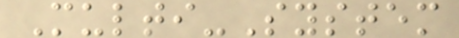Multi-System
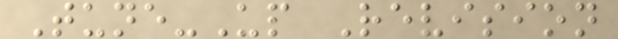Tune-Up Revision
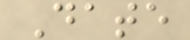Date
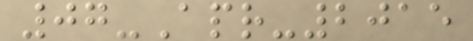07-Apr-2015
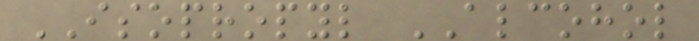ISOPROPYL ALCOHOL
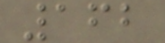162
